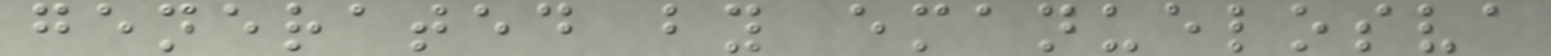generated by emanuelosva
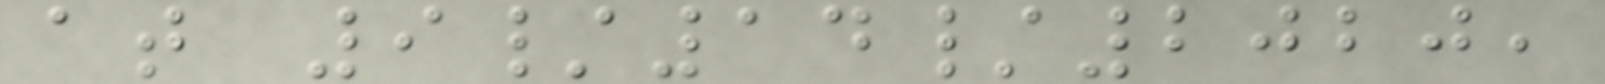at 9/14/2020,
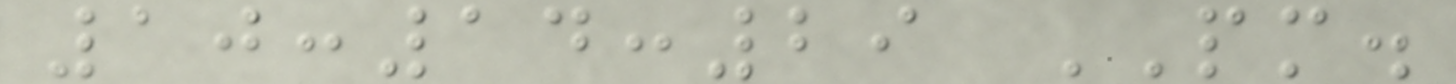10:14:29 PM.
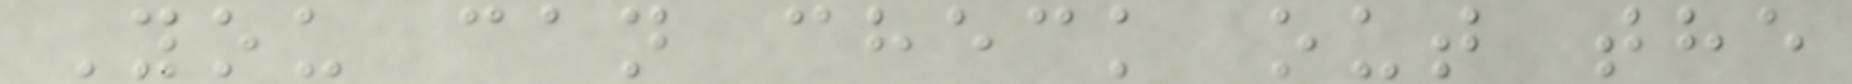You can check out the
